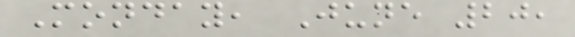Monday, June 20,
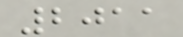2011
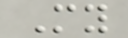My
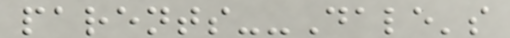parents--Dale's
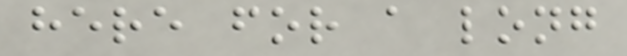here for a long
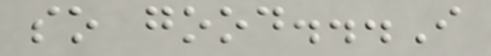so good...I
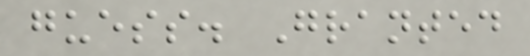guess. Granted
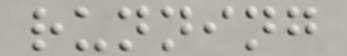running
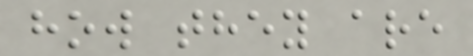how they are
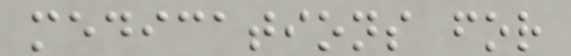medications for
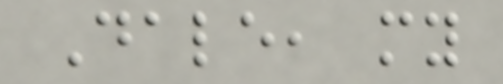Dale, my
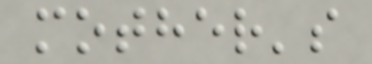mother's
